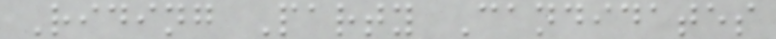Riding Party Candidates
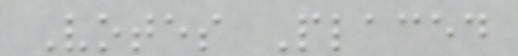Votes Placed
